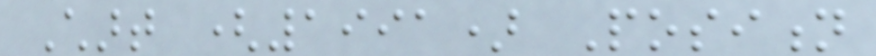Chart (1991) Position
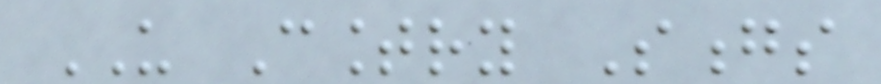US Country Songs
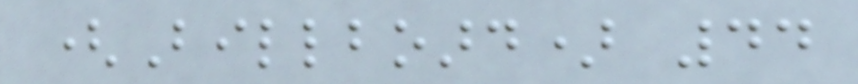(Billboard) 44
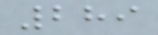289
